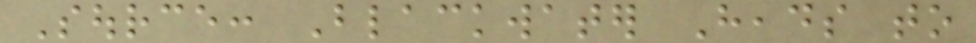Source: Blackwater Heads to
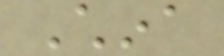China
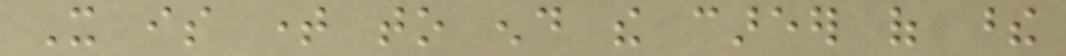It is time to end the career of these
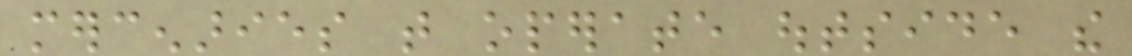mercenaries that operate outside the
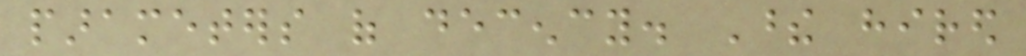parameters of decency. These hired
